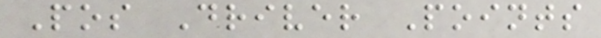Pos Driver Points
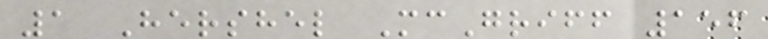1 Hershel McGriff 156
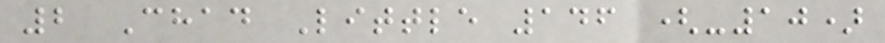2 Chad Little 146 (-10)
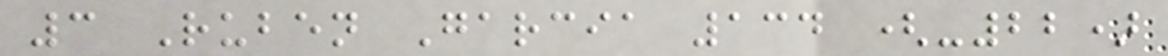3 Ruben Garcia 134 (-22)
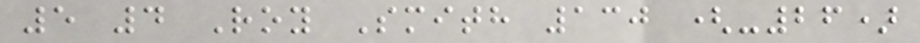5 4 Roy Smith 130 (-26)
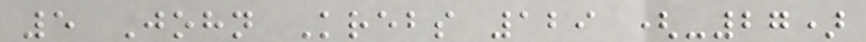5 John Krebs 129 (-27)
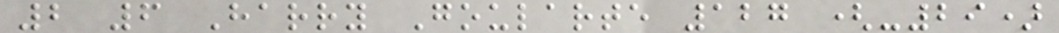2 6 Harry Goularte 127 (-29)
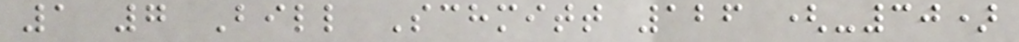1 7 Bill Schmitt 126 (-30)
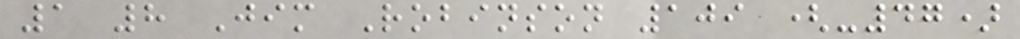1 8 Jim Robinson 109 (-47)
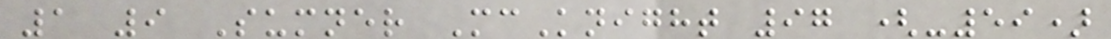1 9 Sumner McKnight 97 (-59)
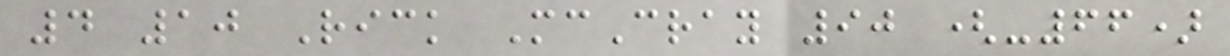4 10 Rick McCray 90 (-66)
